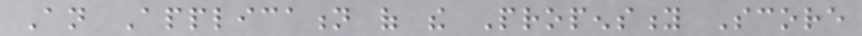An Application of the Propensity Score
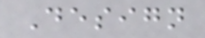Design
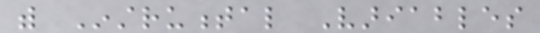with Instrumental Variables
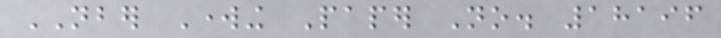NBER Working Paper No. 18196
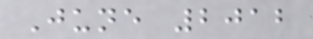June 2012
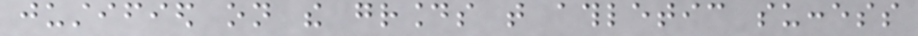justified on the grounds that athletic success
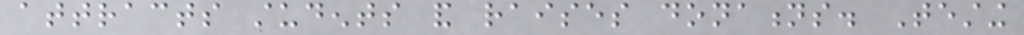attracts students and raises donations. Testing
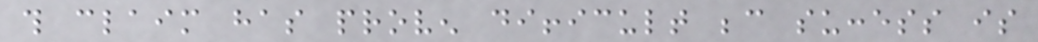this claim has proven difficult because success is
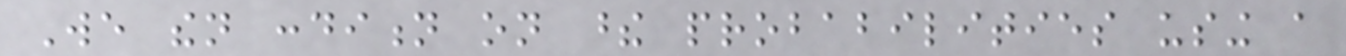We then condition on these probabilities using a
